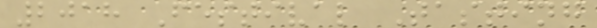2018 Festival Tasting
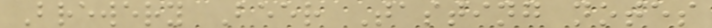Brewery Beer Tasting notes
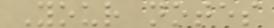Your notes
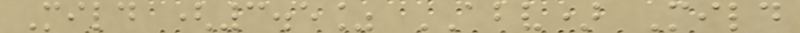Mild (3.5% ABV) Mild
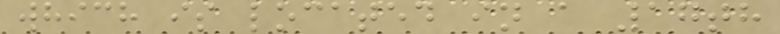which is located in a 17th
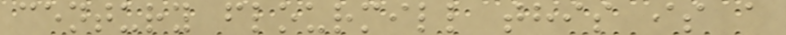century flourmill this is a
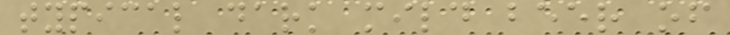typical dark mild beer of
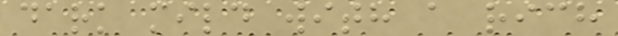dark mild with a rich
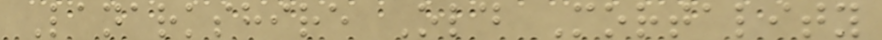Lanarkshire Old Mortality
